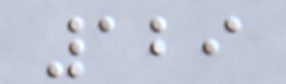129
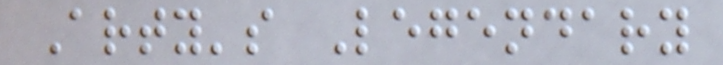Arty's Legendary
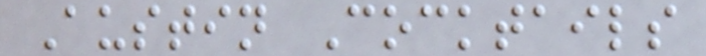Austin Cocktails
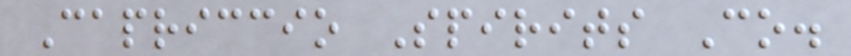Capriccio Spirits Co.
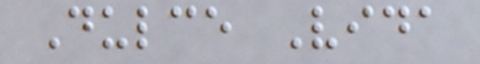Dulce Vida
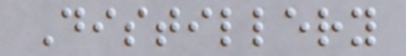Distillery
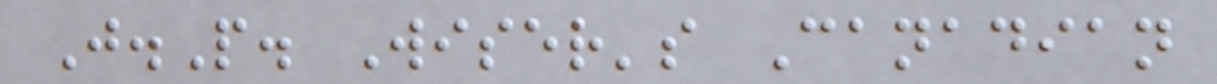J.P. Wiser's Canadian
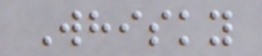Whisky
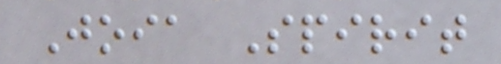Joia Spirit
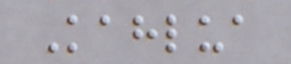Kahlua
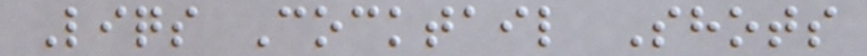Liqs Cocktail Shots
